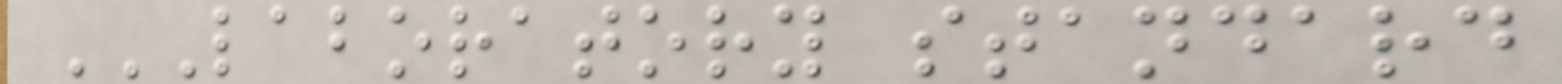LABORATORY STANDARD
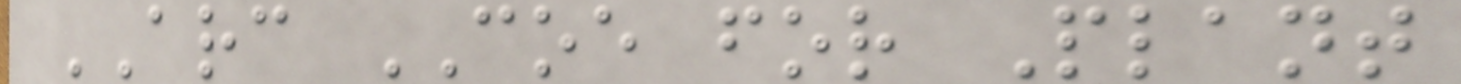ARC COE for Plant
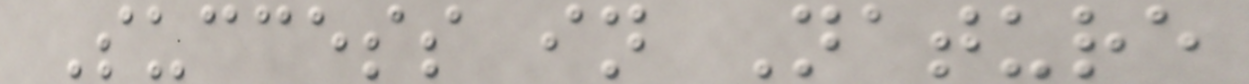Success in Nature
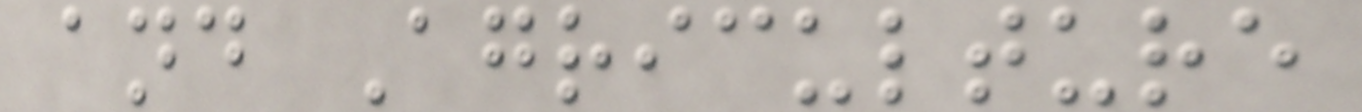and Agriculture
